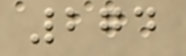274
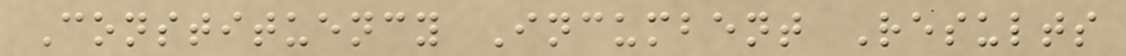Constituency Incumbent Results
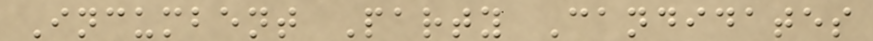Incumbent Party Candidates
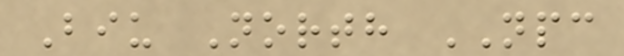Biu North NPC
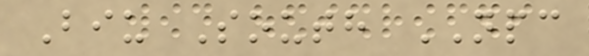Biu South NPC
